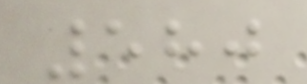580
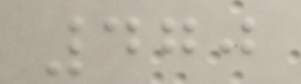470
